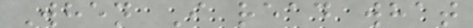When I read what
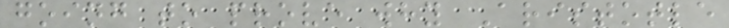going to prove why Aristotle
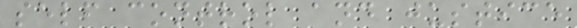self control and justice
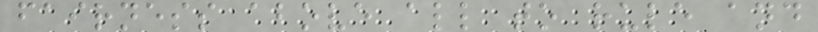fairness above all to rule and
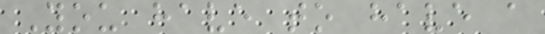You have to have a
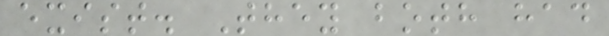exist. They both had
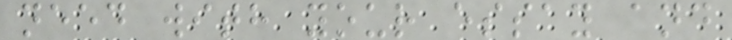need with your essay and
